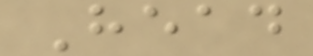Head
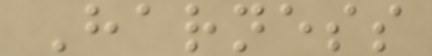Harness
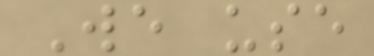We use
